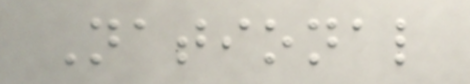National
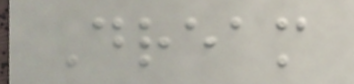Dream
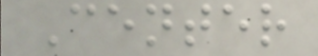Center
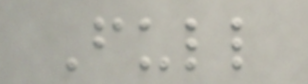Full
